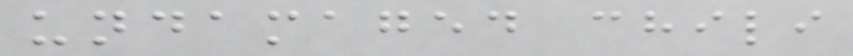undamaged chili
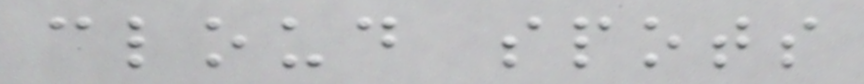cloud spots
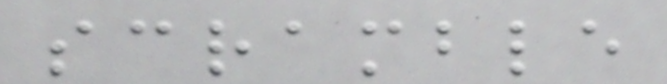scramble
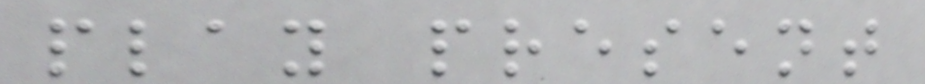play present
